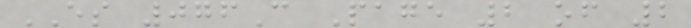ES 076C Page 2 of 2
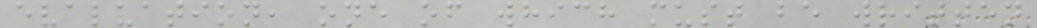evaluation, one of which must be written
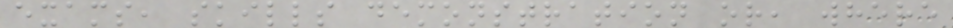exams, skills demonstration or, where
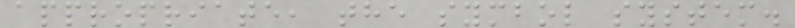appropriate, the symbol system.
